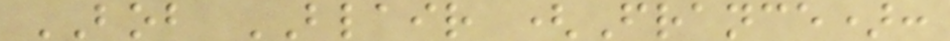BOB BLAIR (France):
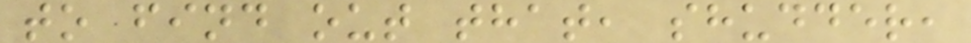to find out that, shudder,
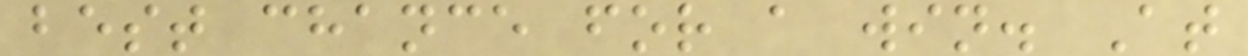best chance for a win. At
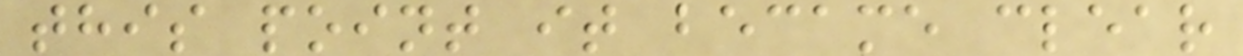this point it became clear
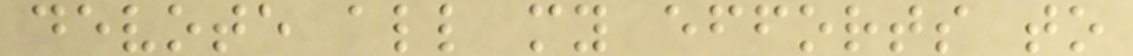devote all my efforts to
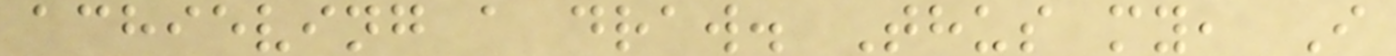achieving a draw. Thus my, I
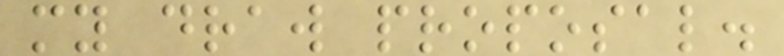my draw proposal.
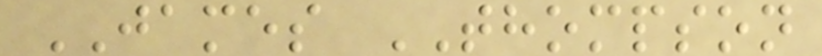JAMES THOMPSON
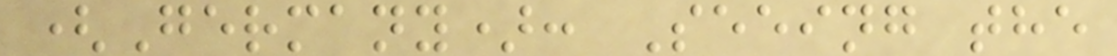(Germany): Seeing the
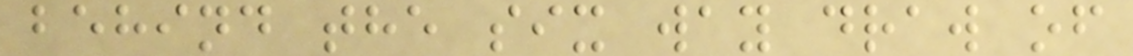behind the six way draw of
